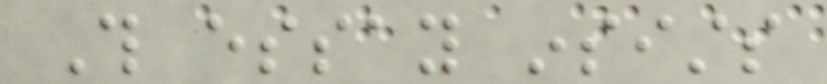This essay insists
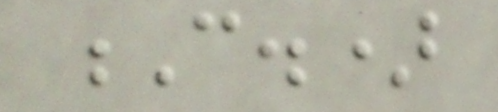C.)
